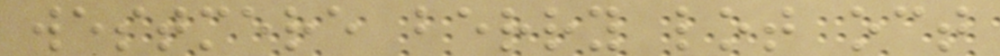westmere berry lot oct
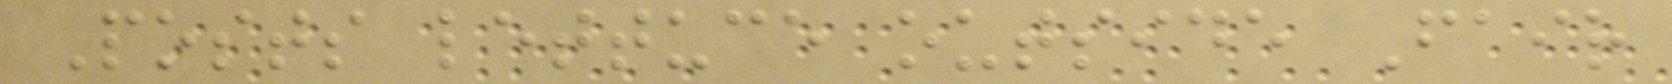Posts lettuce outside Fair
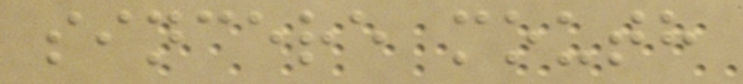sincere mouth
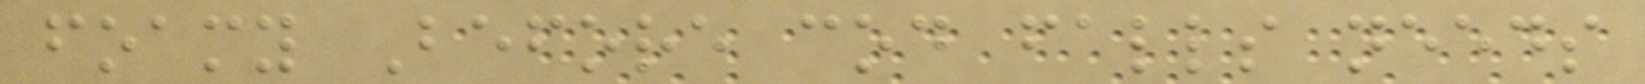foamy Before cod falls needs
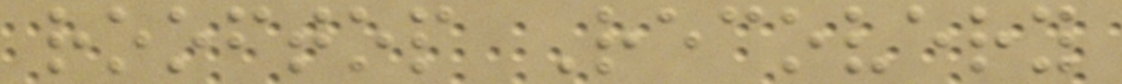rooftop Recovery
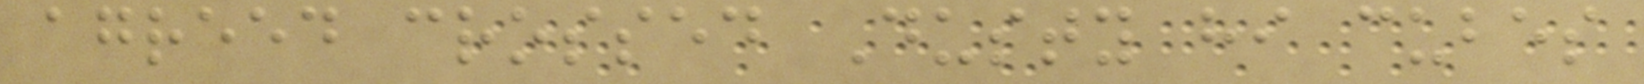agreed crossed Dusty hi cubes
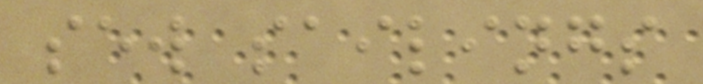sew sailings
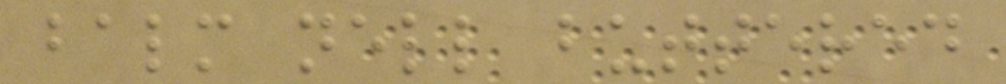balm nell buttered
